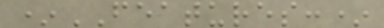*FEATURES:*
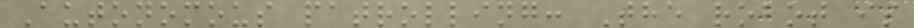Autonomous patrolling: The robot is
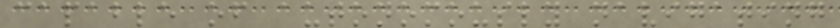capable of autonomously navigating
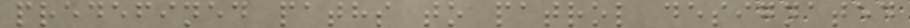predefined paths to patrol designated
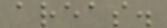areas.
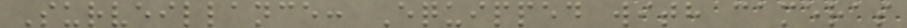Surveillance: Equipped with cameras
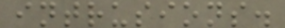intrusions.
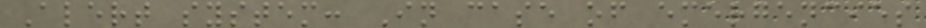Alert system: In case of emergencies
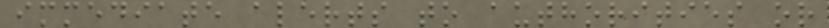immediate alerts to authorities or
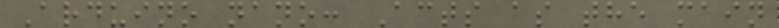Arduino nano: Acts as the main
